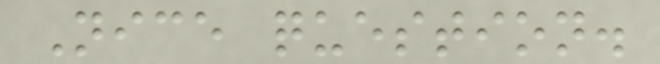Nice question.
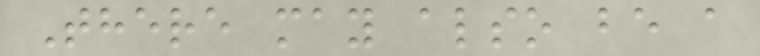There may also be a
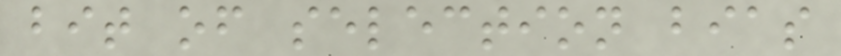bit of selection bias
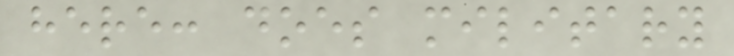here: does military
